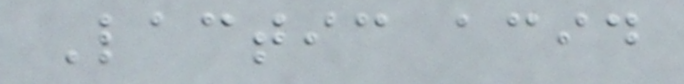Lactic acid
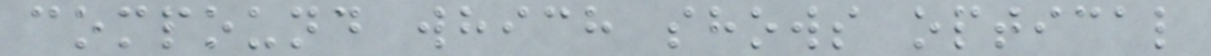compound which shows optical
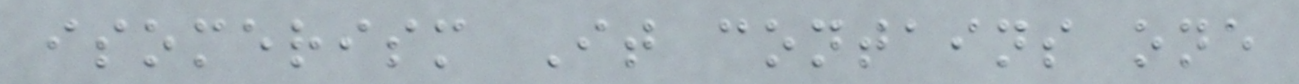isomerism It contains one
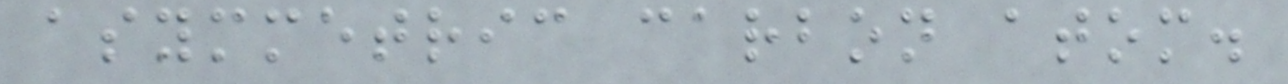asymmetric carbon atom.
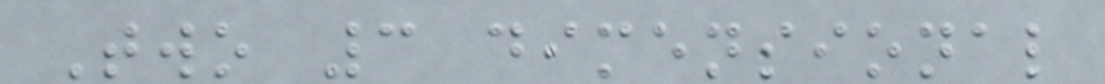Two 3 dimensional
